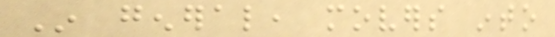In general, movers into
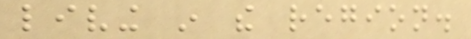living in the region.
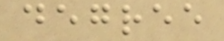degree
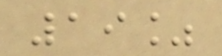19%
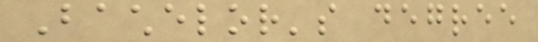Bachelor's degree
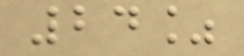24%
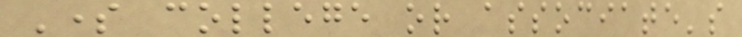Some college or associate's
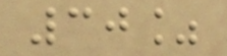30%
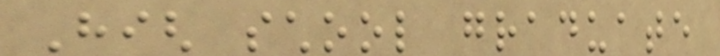High school graduate
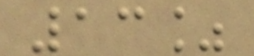13%
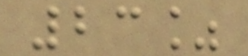23%
